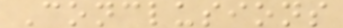Conclusions
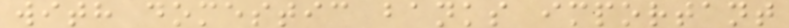with domestic banks important
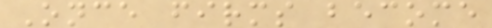Once firms become
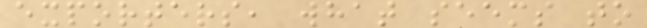exporters, what seems to
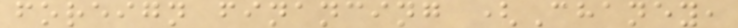foreign financing (Chaney,
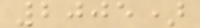2005)
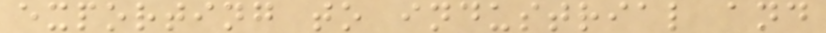exporting to industrial and
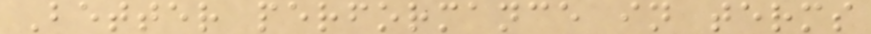Better performance in terms
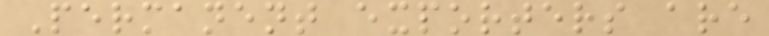Permanent exporters are
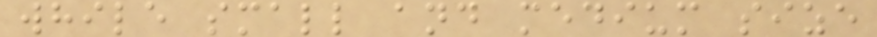while small and medium size
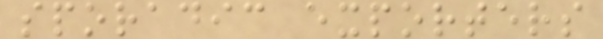sporadic exporters
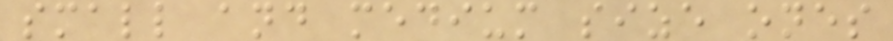small and medium size ones
